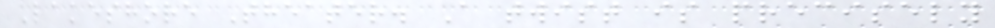Lakeshore Theater. A twist is precisely
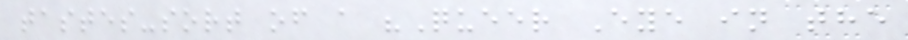tastes-sort of a "Queer Eye in the
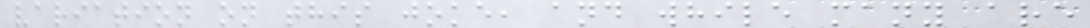variation on this joke, and while many are
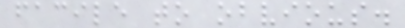facile to obvious.
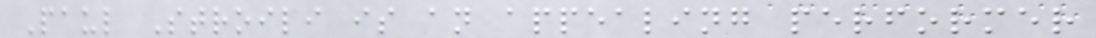Paul Stroili is an appealing performer
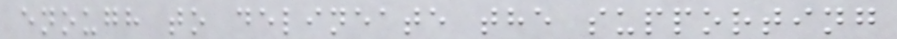enough to delineate the supporting
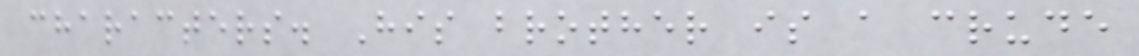characters. His brother is a crude
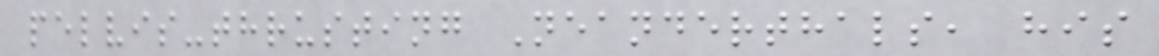pelvis-thrusting Neanderthals, his
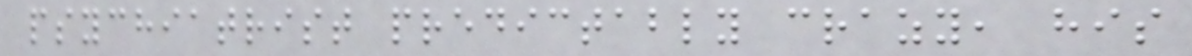psychiatrist predictably crazy, his
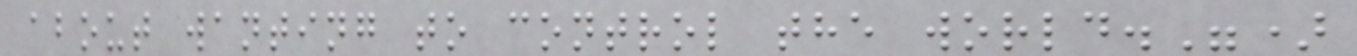about wanting to control the world.")
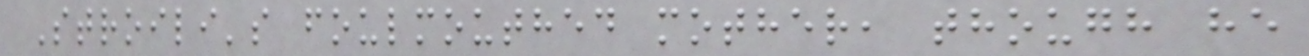Stroili's foulmouthed mother, though he
